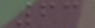63
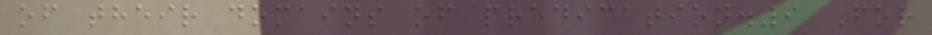of their domains of predication.9 For
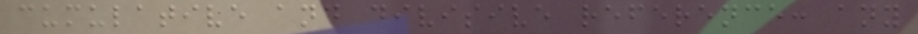cumulative and divisive reference: any
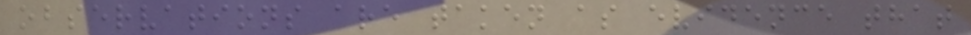observations are taken as evidence that
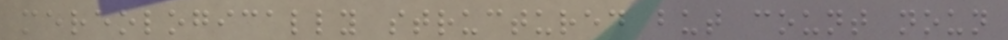mereologically structured but count noun
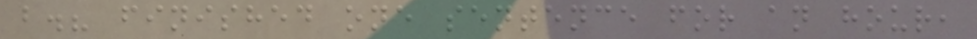b.? finished one sentence for an hour,
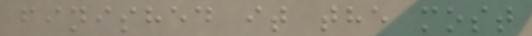finished it the most
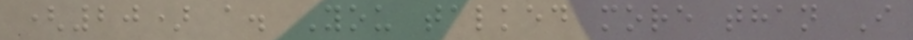(20) a. You talked more than I
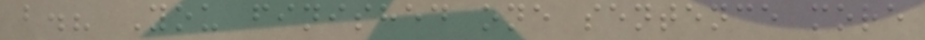b.? You finished one sentence more
